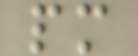pm
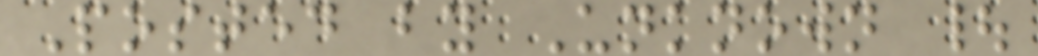Posted by Unknown |
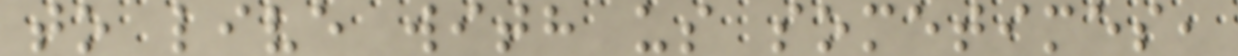to live with us sometimes,
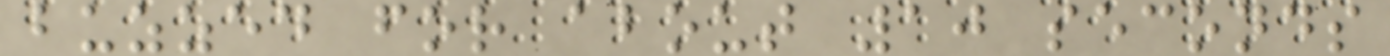buzzed for about 10 seconds
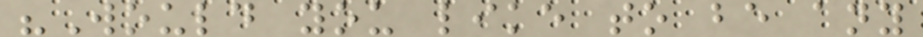"Would you like to be any
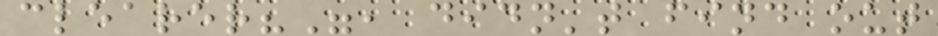clearer?", didn't find out
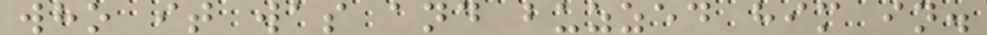who it was and buzzed him in.
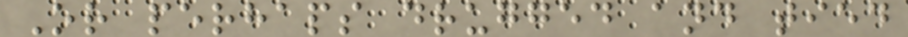Or perhaps drugged and tied
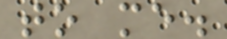to me.
